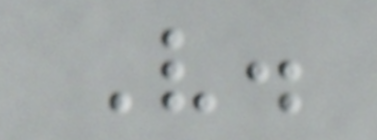V.
